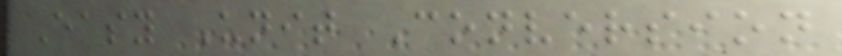Easy Unit Conversion
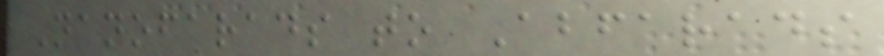Nanofarads to Abfarads
